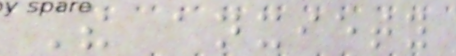The anxiety
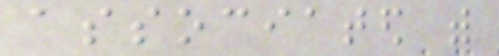associated with
